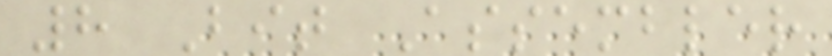8 Bit Assembler
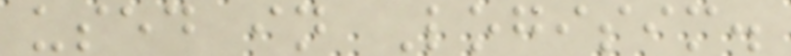used in Logisim.
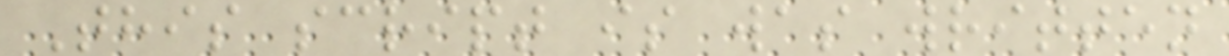This script is was written
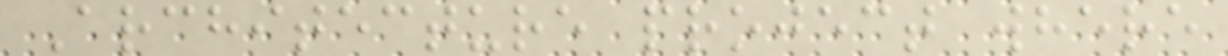Architecture project where
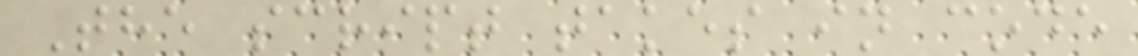The script takes in code
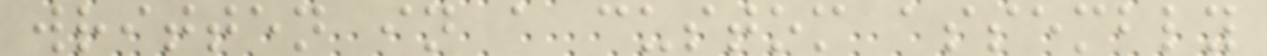written in a custom assembly
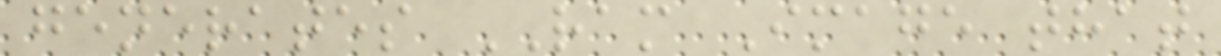generates RAM Image that
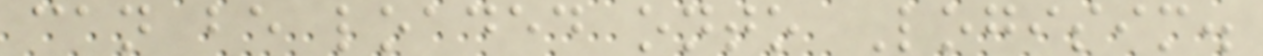can be loaded onto Logisim.
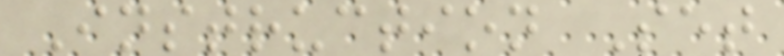Instruction Set
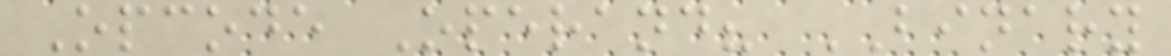Opcode Operand? BINARY
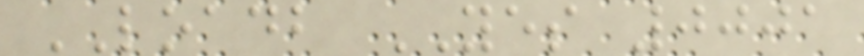LOADB YES 0001
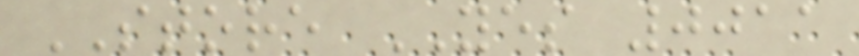STORE YES 0011
